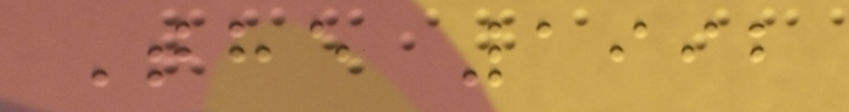The 1992
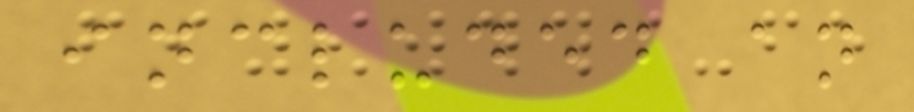included an
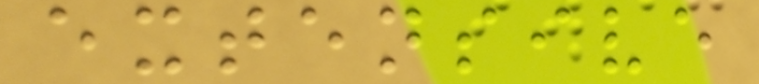extensive
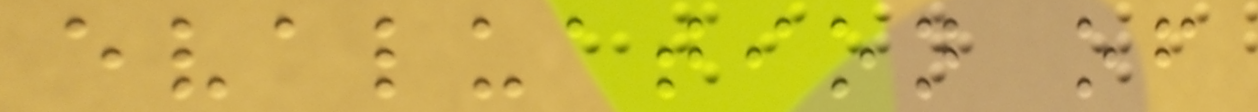evaluation of
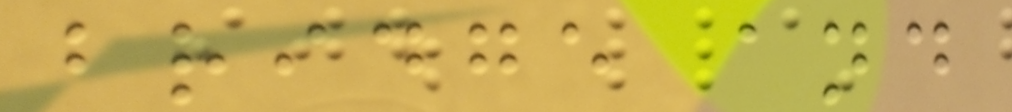bridge and
